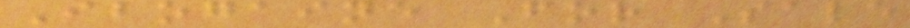Ibogaine For Sale
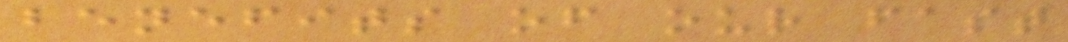benefits of our fast
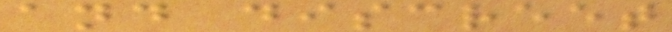and discreet
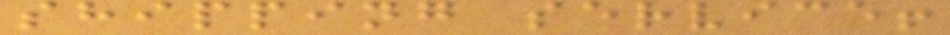shipping service!
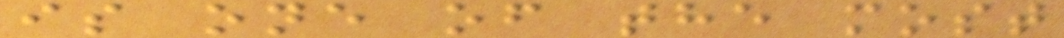is one of the most
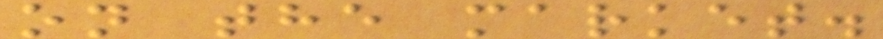on the market.
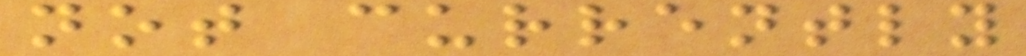not currently
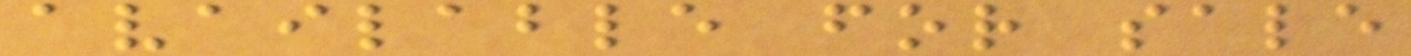available for sale
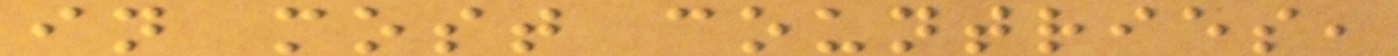in most countries,
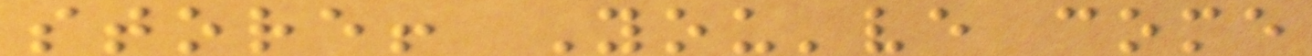store! You've come
